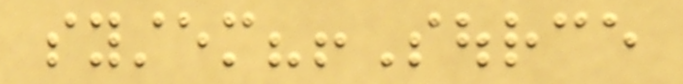system?!Source
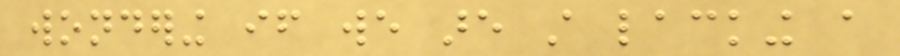wondering if we are still lacking a
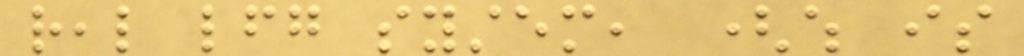real lfg system, (which is
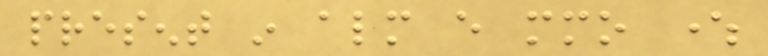present in almost every mmo where
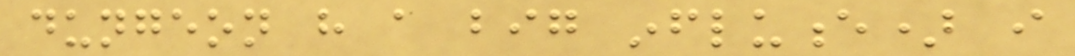dungeon have a big influence) i
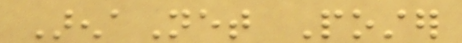ArenaNet Poster
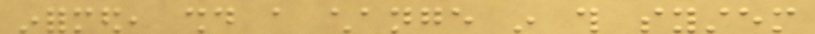informed, should a change in this system
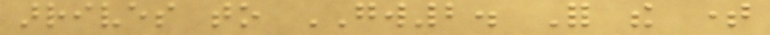arrives to GW2. For the time
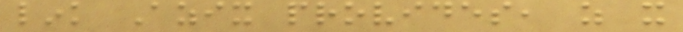link Azix provides, as it
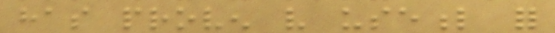has proven very useful for
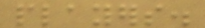players.
